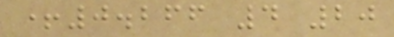+0.266 4 20
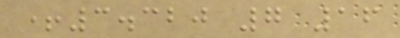+3.320 7 16
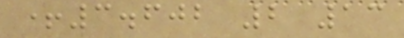+3.602 2 13
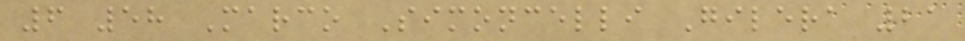6 58 Marco Simoncelli Gilera 21
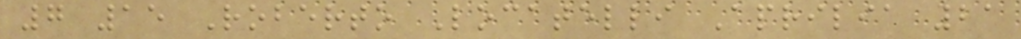7 15 Roberto Locatelli Aprilia 21
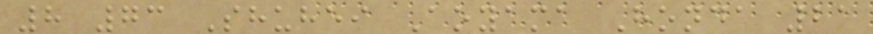8 73 Shuhei Aoyama Honda 21
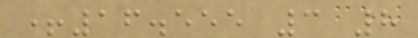+16.555 3 8
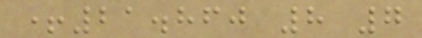+21.860 8 7
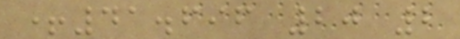+41.696 20 2
